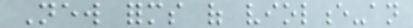New forms of violence-an
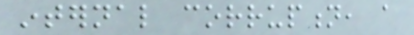internal corruption, a
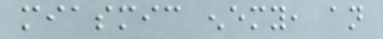miasmic enemy, an
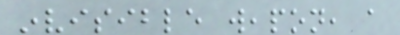invisible weapon, a
